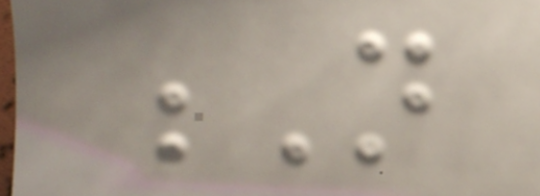N
